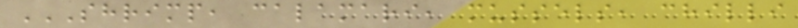SHRIMP, CALAMARI, MUSSELS, CHILLI
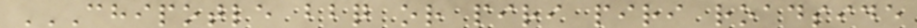CHIPOTLE BBQ OR PIRI PIRI ROADSIDE
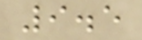9.5
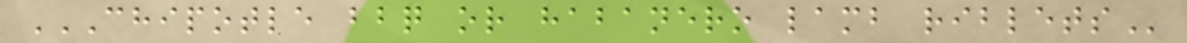CHIPOTLE BBQ OR HABANERO LAMB RIBLETS
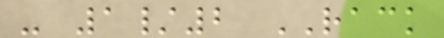- 1/2 RACK
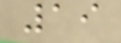19
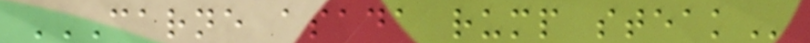CARNE ASADA RUMP STEAK
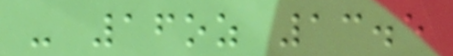- 16oz 13.5
